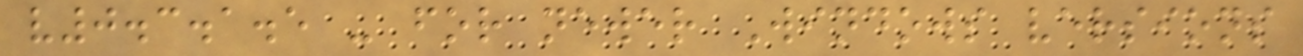v0.3.1.5 - for newer Windows versions
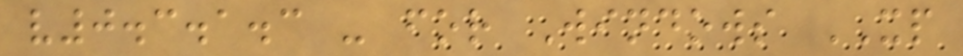v0.3.1.3 - for Windows XP
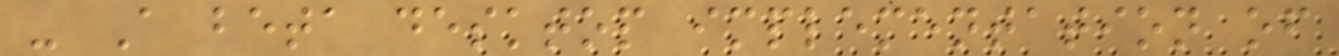- A beta desktop implementation of
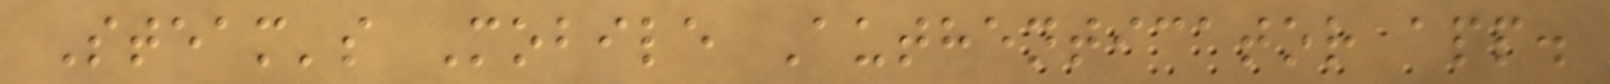Steam's Mobile Authenticator app.
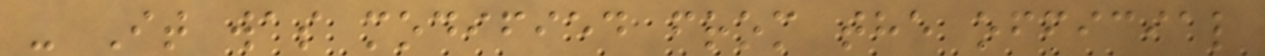- It was modified from the official
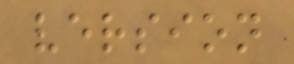version
